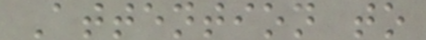Attention to
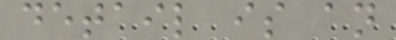detail is an
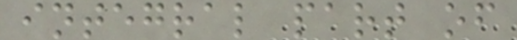integral part of
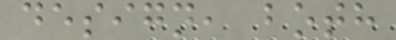design, both
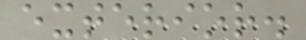exterior.
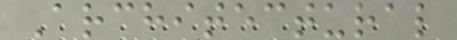Architectural
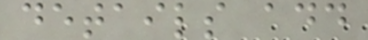details add
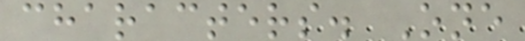characters. One
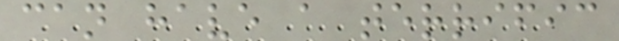can have a terrific
